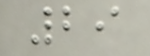29
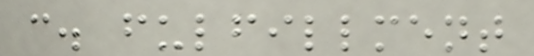c. fulfillment
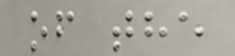of the
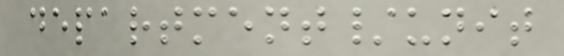department/unit
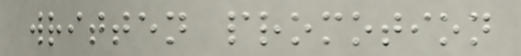written promotion
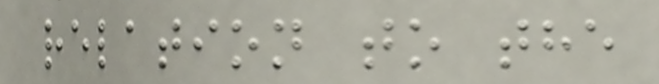relation to the
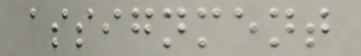assignment
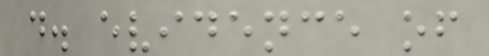d. evidence of
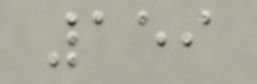159
